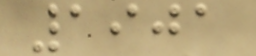1901
